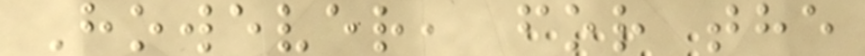However, for the
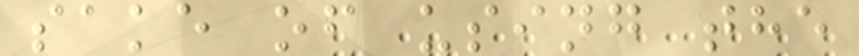sake of using the
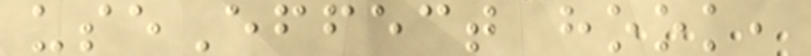useEffect hook,
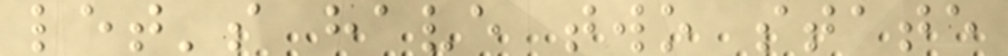let's have two state
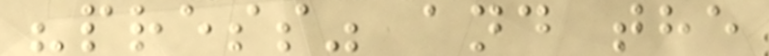"press" and the
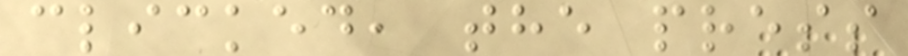clicked, the press
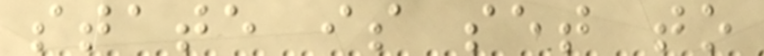state is set to
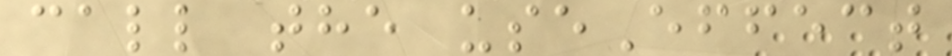call the useEffect
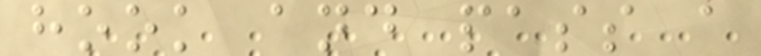hook and pass a
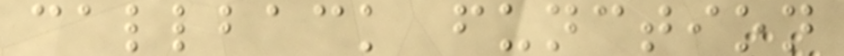callback function
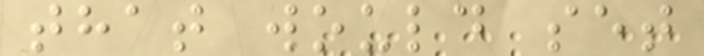that would set
